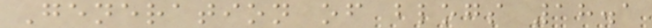Generation of blogs 18.1
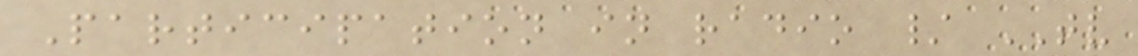Participation in radio / TV
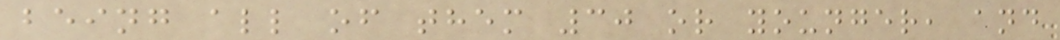being all of them 30 or younger, and
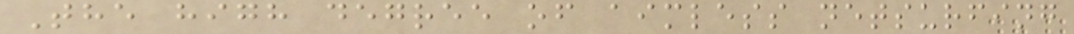The high degree of aimless netsurfing
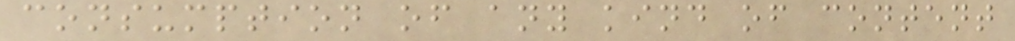consumption of any kind of content
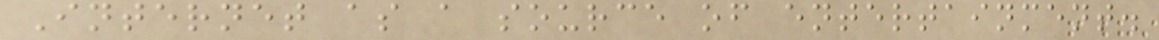Internet as a source of entertainment.
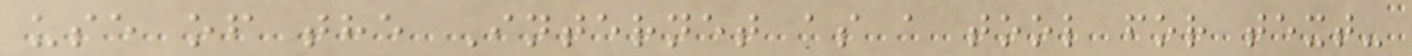use of the Internet as a tool for text-
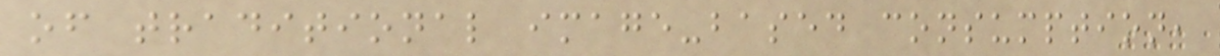of traditional image-based consumption,
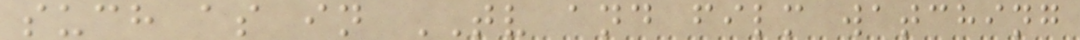such as in TV and film watching
